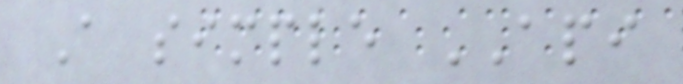A simple API
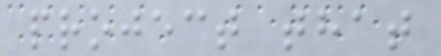project that
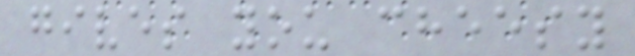gives you cheesy
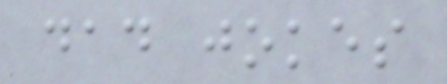dad jokes
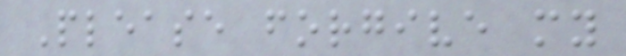Please forgive my
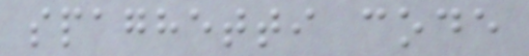spaghetti code
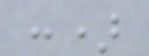:)
